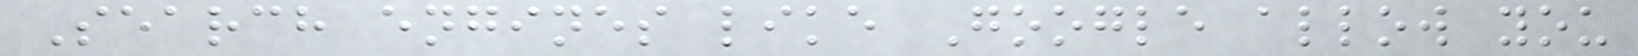Search engines like Google allow you
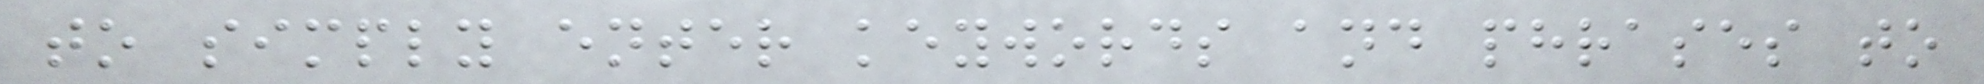to simply enter keywords and phrases to
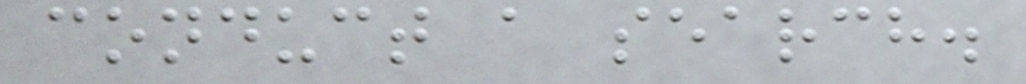conduct a search.
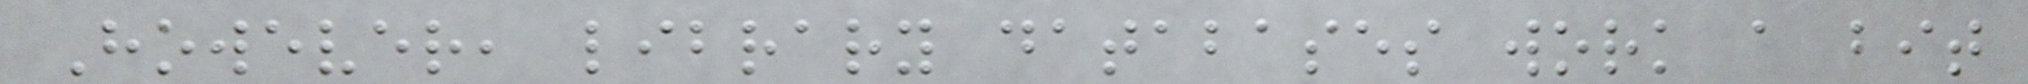However, library databases work a bit
